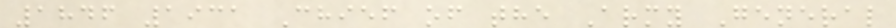1846 1931 Chief of the Army General
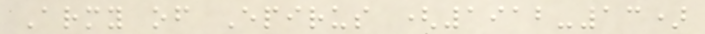Army of Epirus (1912-13)
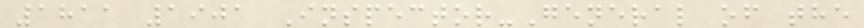1811 1901 Inspector-General of the
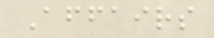Affairs
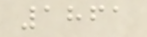1861
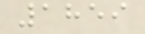1859
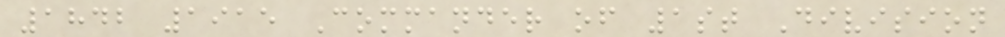1842 1915 Commander of 1st Division
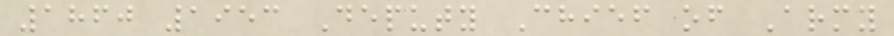1860 1953 Deputy Chief of Army
